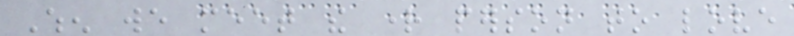When we meet the right person to love
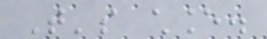That's chance.
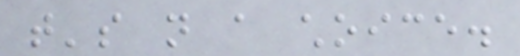that's not a choice.
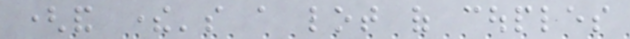(and there's a lot of couples
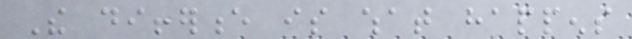The difference is what happens
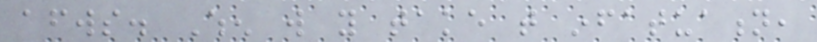afterwards. When will you take that infatuation,
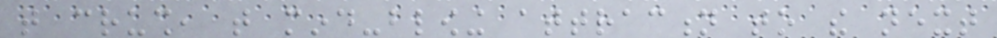that crush, that mind-blowing attraction to the next
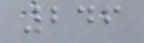246
